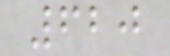620
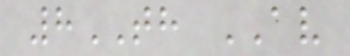8TH AV
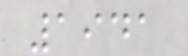1941
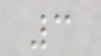3
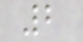2
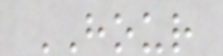HOUR
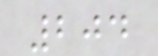204
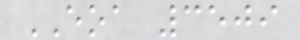EOA 3509
